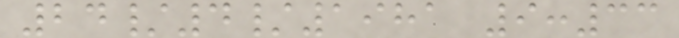24/4/1981 9:33
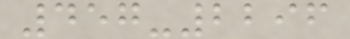457-2296
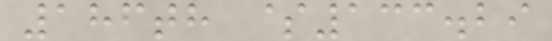186th $133.29
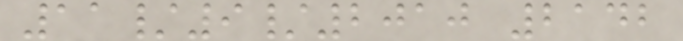11/9/2010 2142
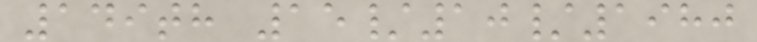149th 15/10/1980
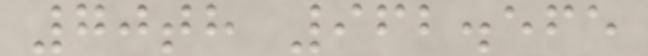70th 962.565
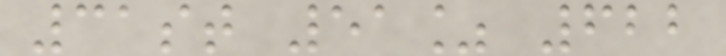31st 51% 622
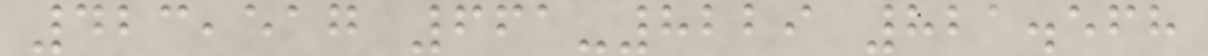423,517 661-8229 821.568
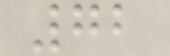72
